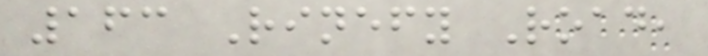163 Rinefy Road,
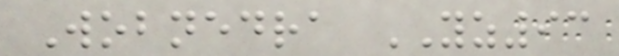Wobnedra YZ93
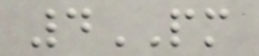4PM
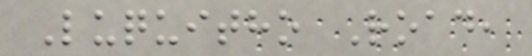Luquitho Road,
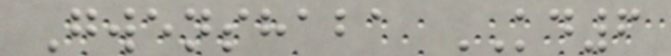Gwenshaba KD6
